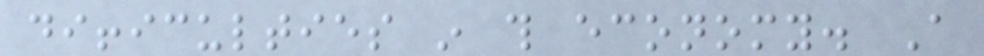difficulties in this economy. A
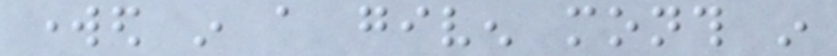worked in a given month in
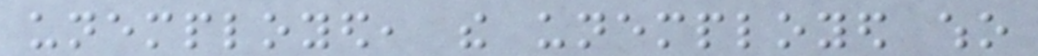unemployed, the unemployed who
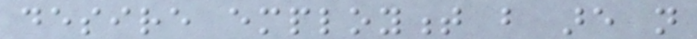desire employment but are not
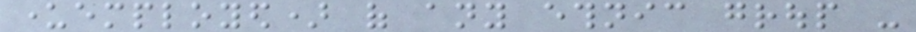underemployed) of any ethnic group -
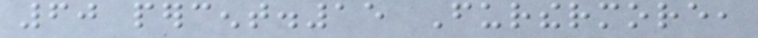60 percent.15 Furthermore,
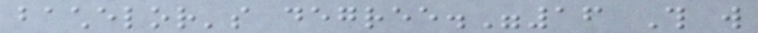bachelor's degree."16 This will
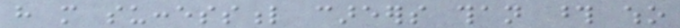have more successful careers than those who
